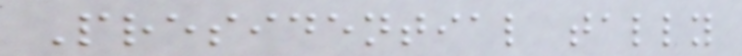Presidential tally
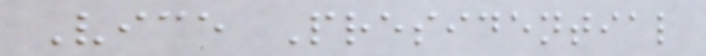Vice Presidential
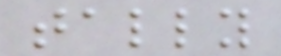tally
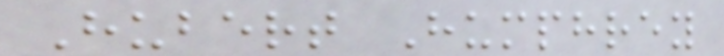Hubert Humphrey
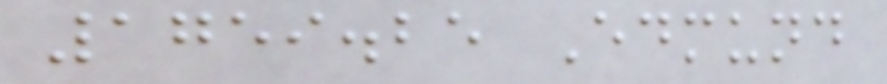1759.25 Edmund
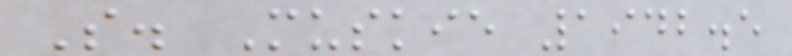S. Muskie 1942.5
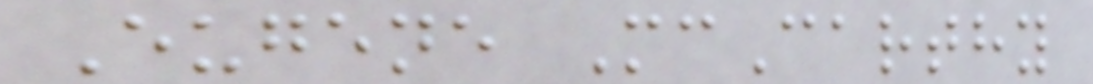Eugene McCarthy
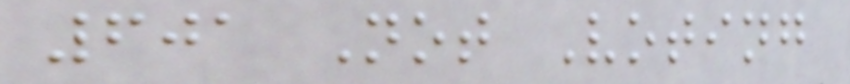601 Not Voting
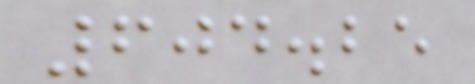604.25
